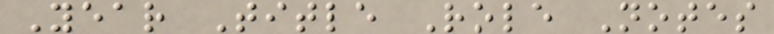Year Title Role Notes
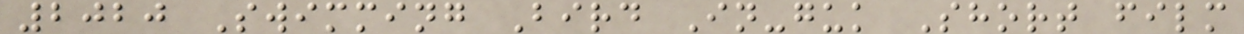2020 Swimming Bird In-guk Short film
